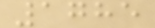1785
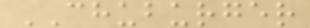CHUBURGER
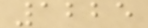1225
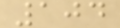104
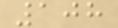108
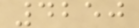4250
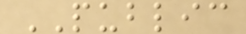PUBLIC
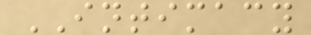INTIMACY
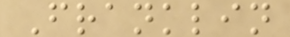Franklin
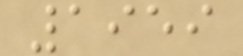1959
